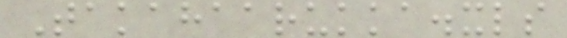Takahaarukka.xls
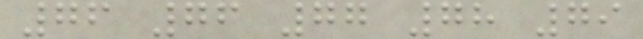76 76 77 78 79
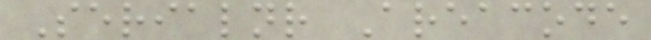Serialnr Areacode
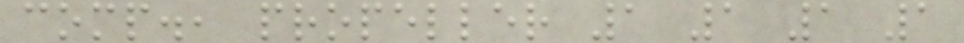comp., propeller 1 1 1 1
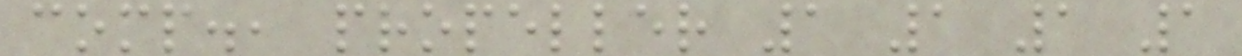comp., propeller 1 1 1 1
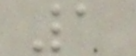1
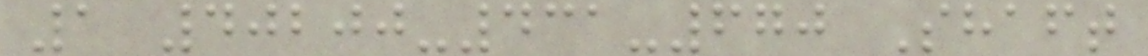1 40200-431-670 Shaft
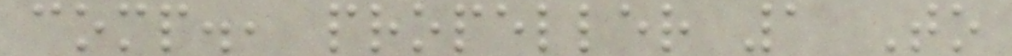comp., propeller 1 To
